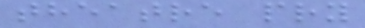theatre pry
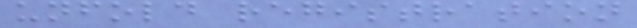unfold registration
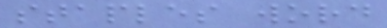staples word
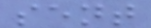sent
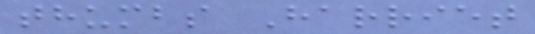thumbs Harriet
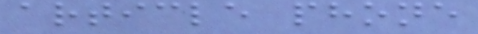article phone
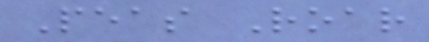Peas Roar
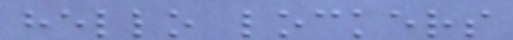hello lockers
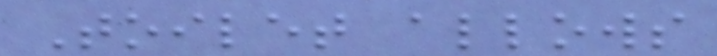Toilet allows
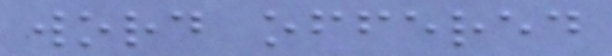word offered
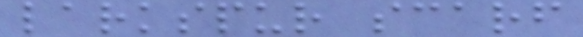larkspur scarf
